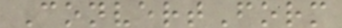ConvertForm
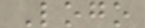Logo
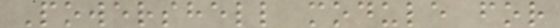Powershell module for
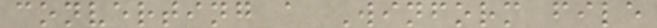converting a Winform file
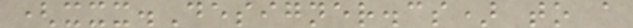(xxx.Designer.cs) to a
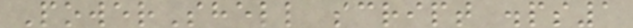PowerShell script .ps1
